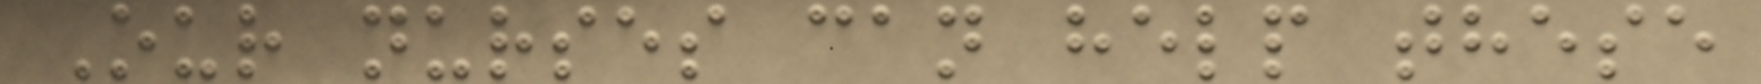Our nurses can help these
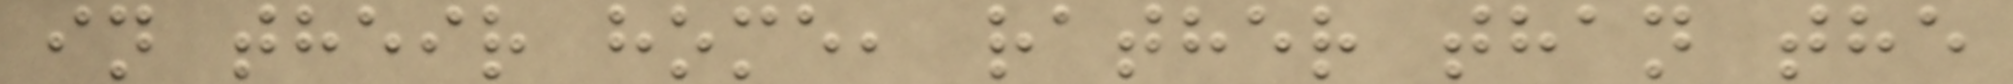in their home, rather than the
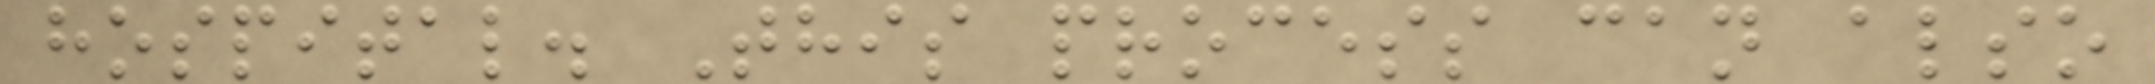hospital. This process can also
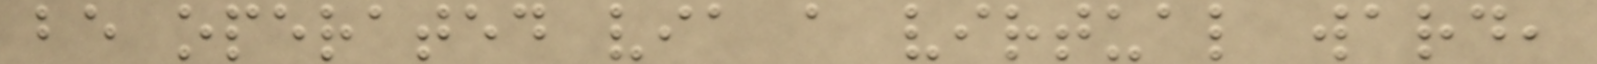be operated via a virtual ward,
